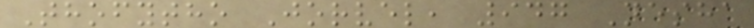Thofytho Jorvel, 947 Nesha
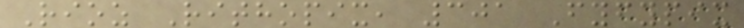Rioz Rithopix, 301 Fyfypix
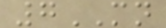7MN
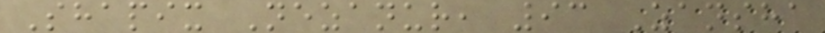Shapix Nezanur, 93 Zansha
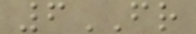6FR
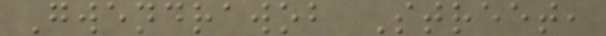Gwendrawob Street,
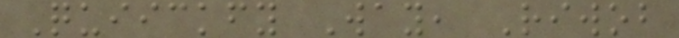Quiickfy Way, Riwob
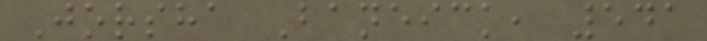Jorsha Baneick, 541
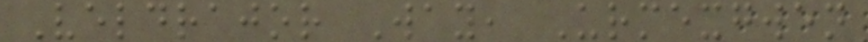Veldrajor Way, Urmexgwen
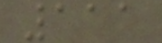111
